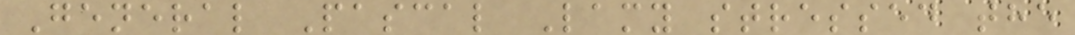General Pascal Lamy stressed the
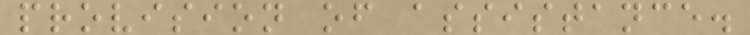provision of assistance.
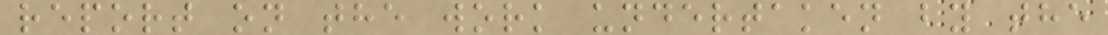report on the work undertaken by the
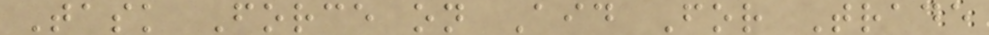Task Force on Aid For Trade
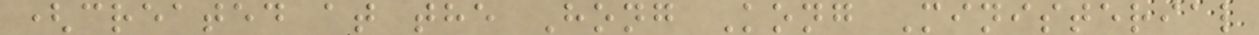(created at the Hong Kong Ministerial
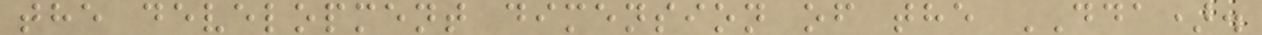the development dimension of the DDA).
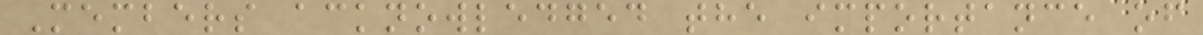Members acknowledged the importance of
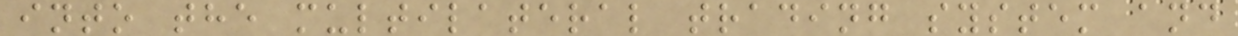into the multilateral trading system and
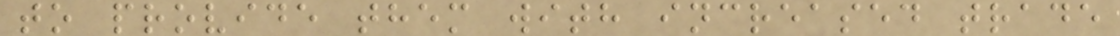to provide them with increased trade
